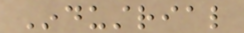Industrial
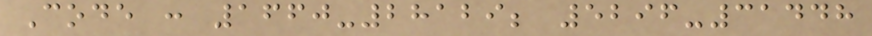Code : 1660-28129; 5296-31448
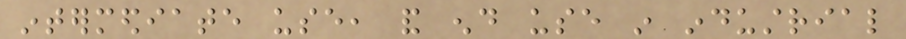intermediate use, and end use in industrial
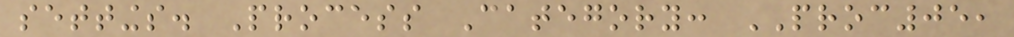settings. Process Category: PROC05,
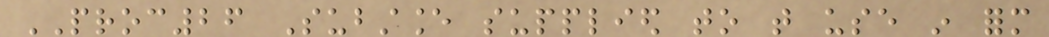PROC26 Substance supplied to that use in form
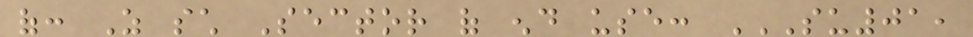of: As such Sector of end use: SU01,
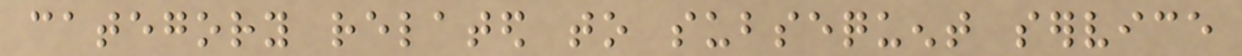category related to subsequent service
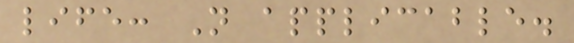life: Not applicable.
